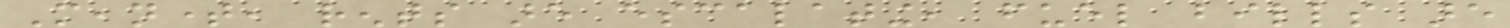Meantime, rents are escalating, fuel bills are
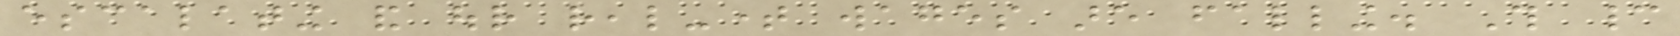escalating and our real-time wages are falling. This cannot
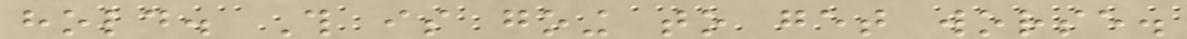hold. This is going to get worse.
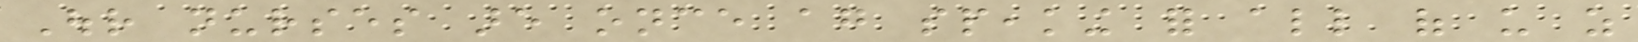Our nurses are once again speaking for all of us as
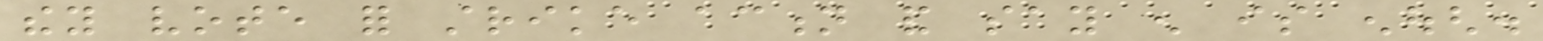they vote for strike action and say enough is enough.
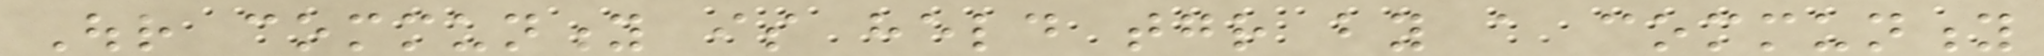Our community is held together by a community
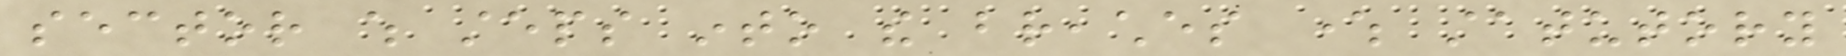sector which steps into the breaches where statutory
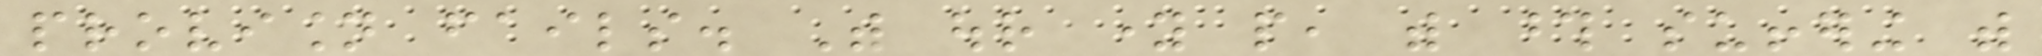provision fails. With our young people, with those suffering with
